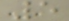5
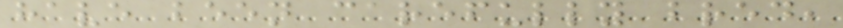have been carefully bred,
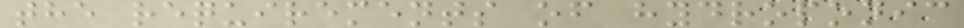the requirements of hydroponic
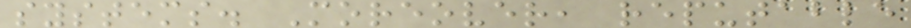systems. Moreover, reputable
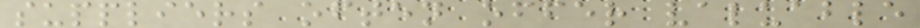suppliers often offer valuable
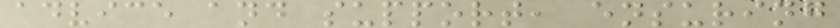advice and support, ensuring
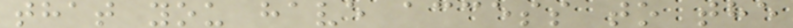that you have access to the
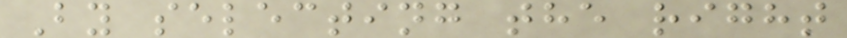By selecting the right
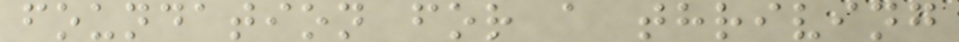foundation for a thriving
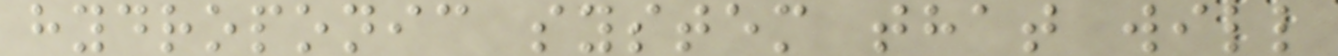hydroponic system that will
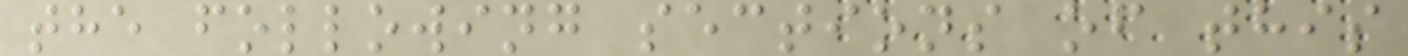the following sections of this
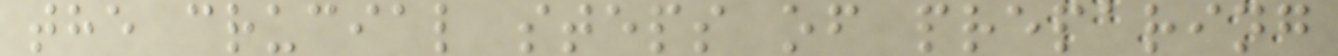the crucial steps of preparing
